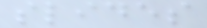slides
